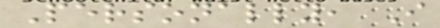Personally, I
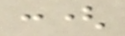:(
